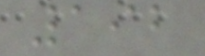192
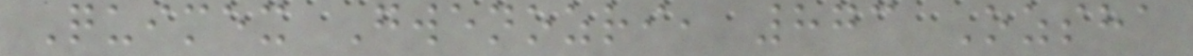Quimex Gwenozri, 873 Ozsha
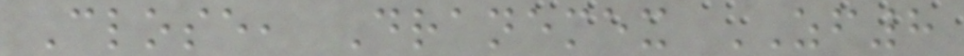Close, Dranemex ZF8
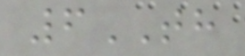6TH
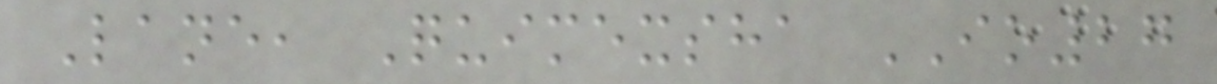Lane, Quimexsha IO27
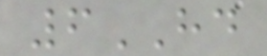6HD
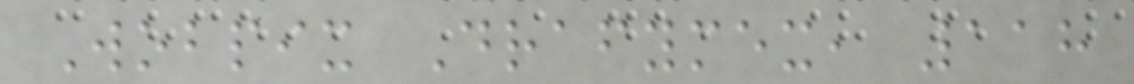Wobpix Drafymex, 118
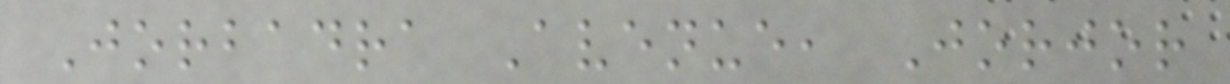Jorbadra Avenue, Jorjor
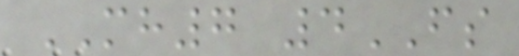MH7 4FS
